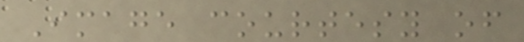Image courtesy of
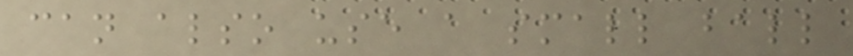can also use a small ball
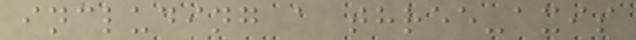including a three-axis
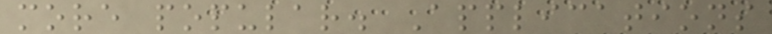more popular. Applications
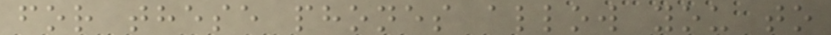for these phones allow you to
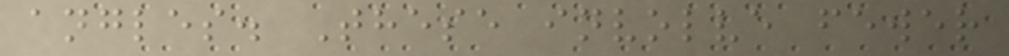angles. These involve fewer
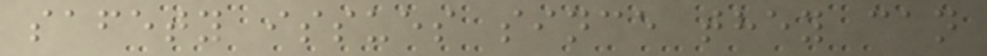safety issues since they can
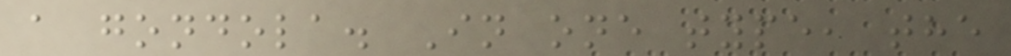a gondola. In one type, the
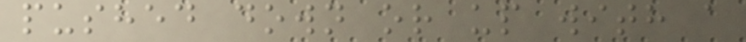pushed down or up with a
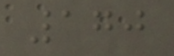170
